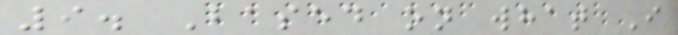9. Based on what I
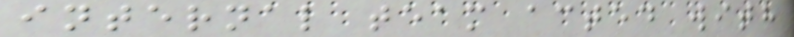internal team acted with
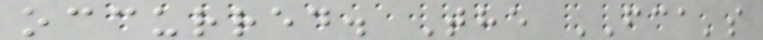occurred. The FCA's
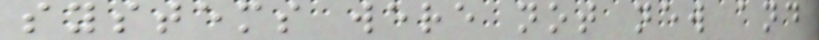systems were not new and
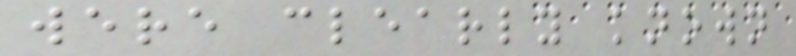were clearly known
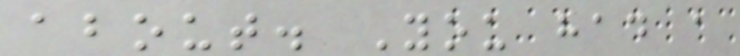about. You had a
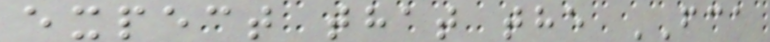expect that the FCA
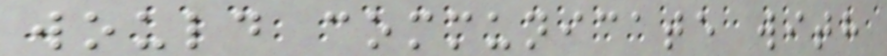would communicate with
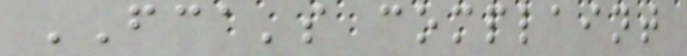FCA's complaint
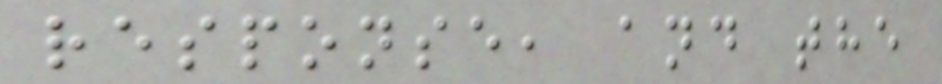response, and the
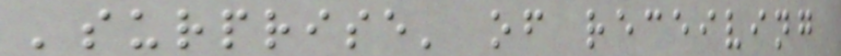'surprise' of receiving
